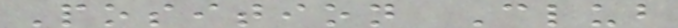Position Club
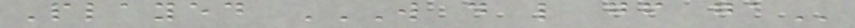Played W D L GF GA
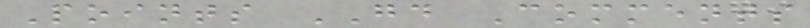Points GD Comments
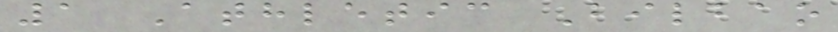1 Athletic Bilbao
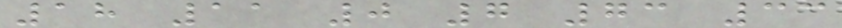18 11 0 7 73 33
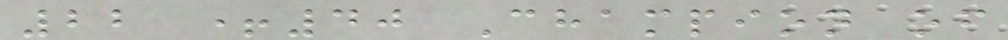22 +40 Champion of
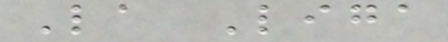La Liga
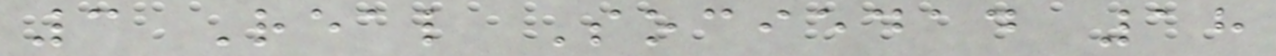3 Real Sociedad 18
